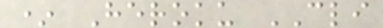* Heroku CLI
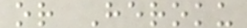or Heroku
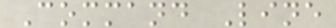Command Line
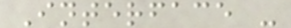Interface -
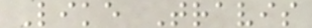Like Travis
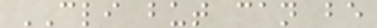CLI but can be
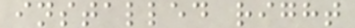installed right
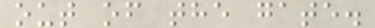out of the gate.
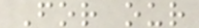For our
